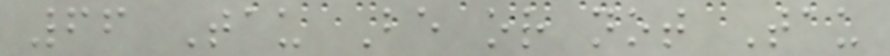66 Tau Be or not Tau
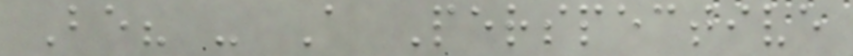Be? - A Perspective
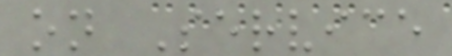on Service
